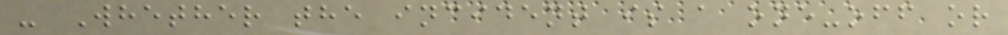- Whether the incident is a one-off or
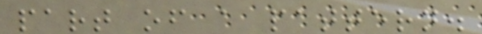part of a pattern.
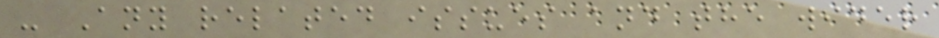- Any related issues and the wider
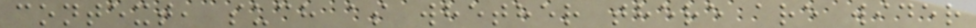context, such as whether there are wider
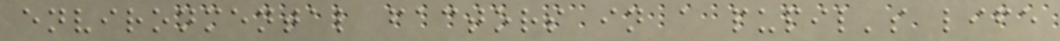environmental factors in a pupil's life
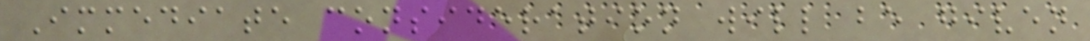Immediate consideration will be given
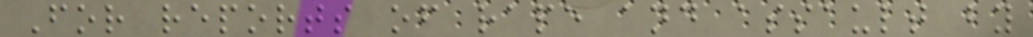For reports of rape and assault by
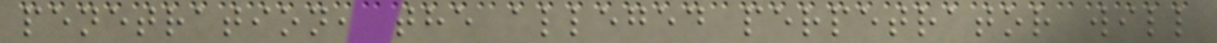penetration, the alleged perpetrator will
